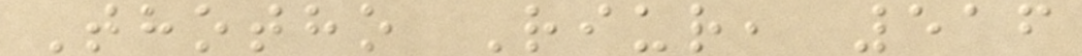Thotho Riur, 516
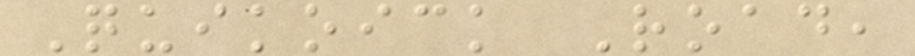Quikoick Road,
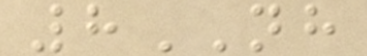8NH
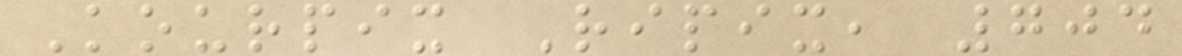Kourpix Ripix, 704
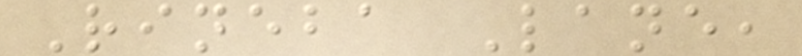Rineba Lane,
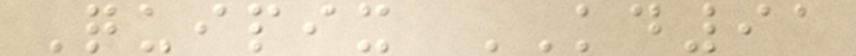Quipix KD91
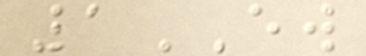1EW
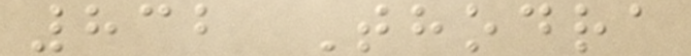832 Thodra
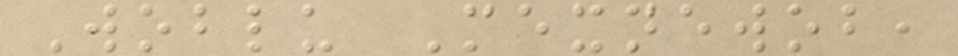Woblu Mexnewob,
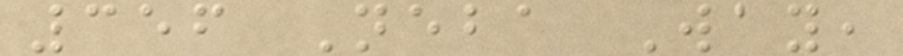356 Neba Way,
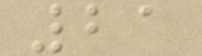21
